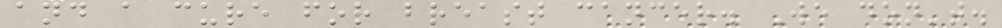and a cure for breast cancer. We don't.
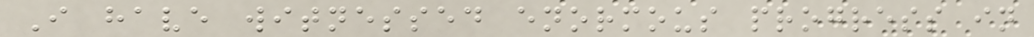I have witnessed enormous progress in
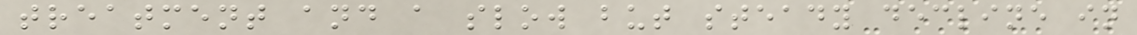treatment and a slow but steady decline in
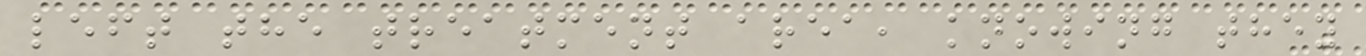left the treatment area, knowing they
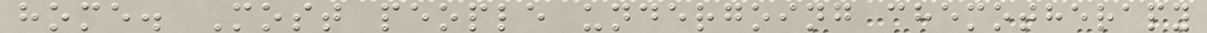home. Most people undergoing chemotherapy
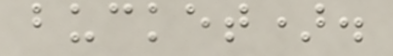bucket).
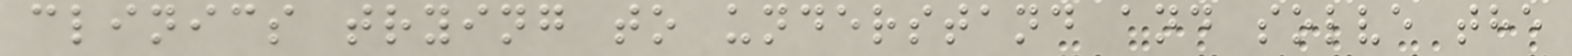clinics trying to understand and solve the
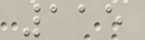115
